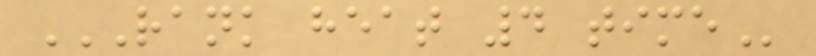RANK HEAT 4 TIME
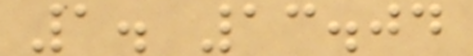1. 13.04
